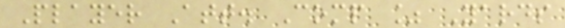Player Att. Comp % Yards
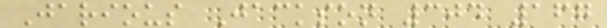Jarious Jackson 304 167
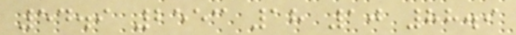54.9 2553 18 10 88.9
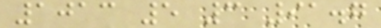1013 5 3 91.7
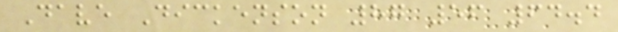Dave Dickenson 87 56 64.4
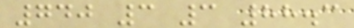740 3 3 88.3
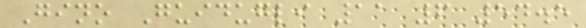Gino Guidugli 11 6 54.5
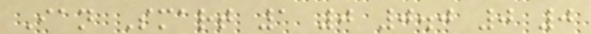Ian Smart 1 0 0.0 0 0
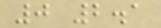0 2.1
